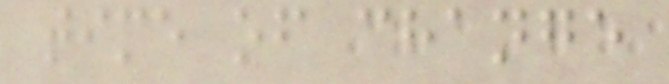time of change
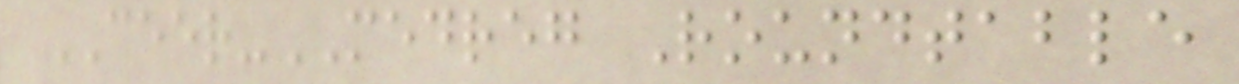CEER-MEDREG Roundtable
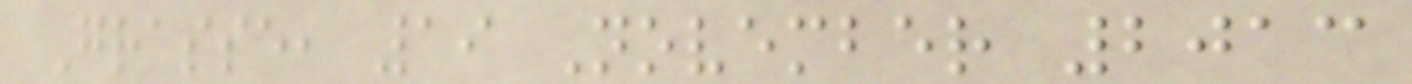Grasse, 19 November 2013
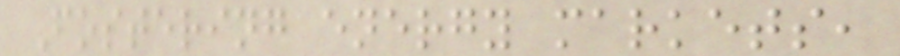Fostering energy markets,
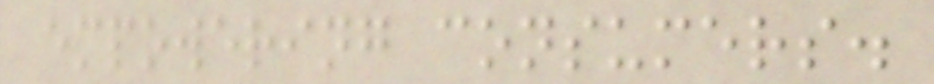empowering consumers.
